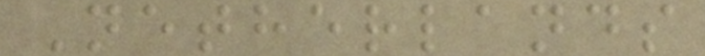Netherlands
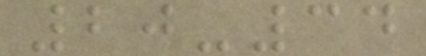20-34
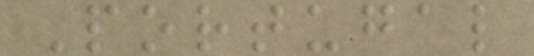Portugal
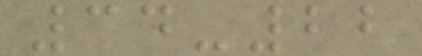34-22
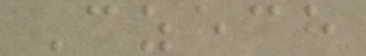Czech
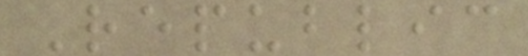Republic
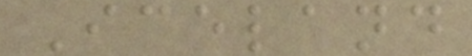Iceland
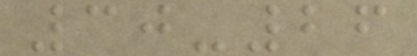30-26
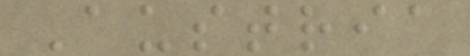Austria
